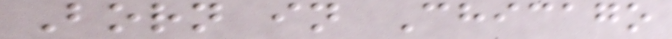Born in Chicago
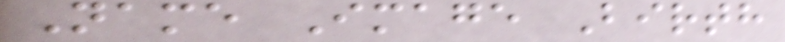Name Image Birth
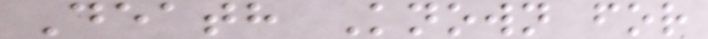Death Known for
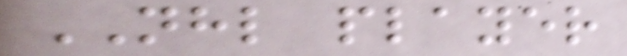NHL player
